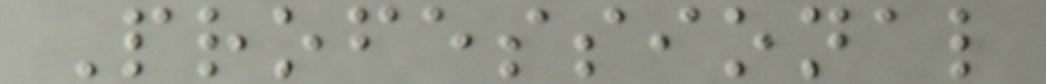Professional
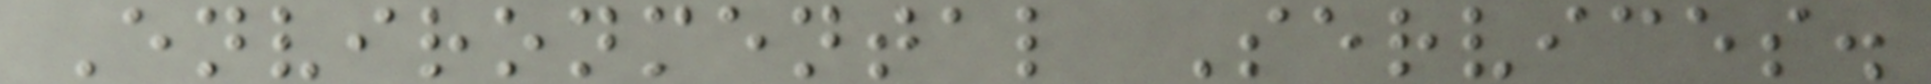Environmental Services.
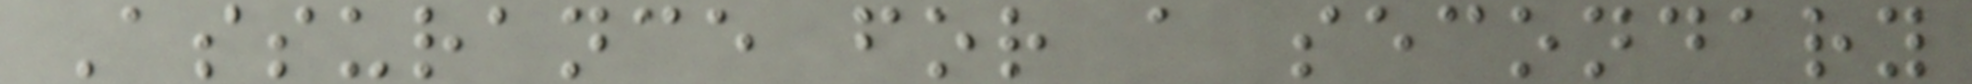Assurance for a secondary
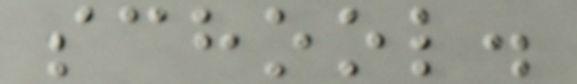school.
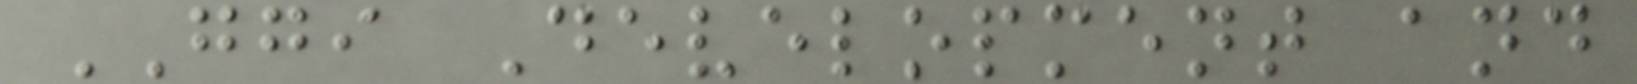GGI Development and
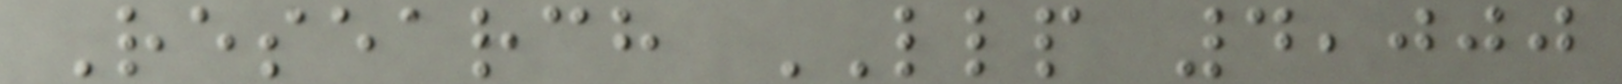Research LLP 4,000
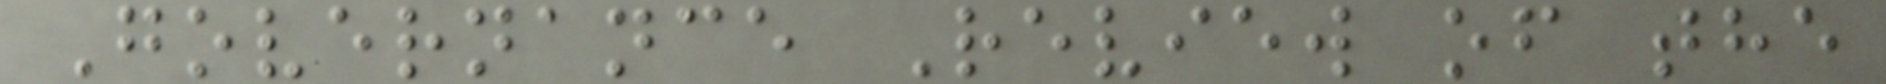Governance Review of the
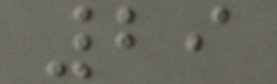29
